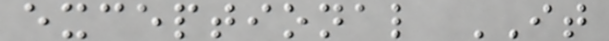exceptional IT
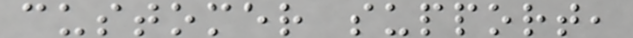customer support,
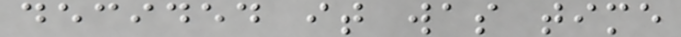decided it was time
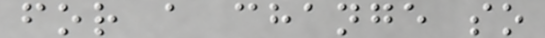for a change so
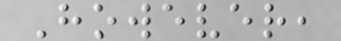However,
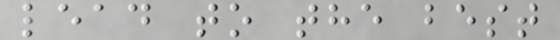lead to the best
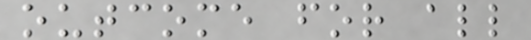outcome for all
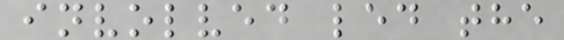involved led the
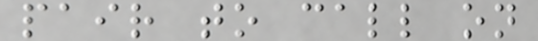pair to call on
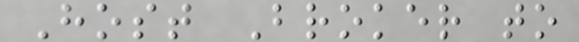Host Broker to
